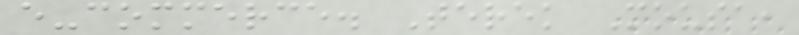e-commerce. Terek Mousa,
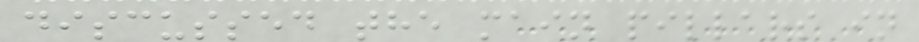discussed the main pillars in
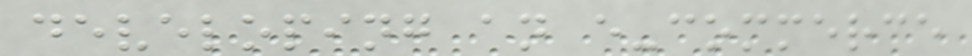developing an e-commerce
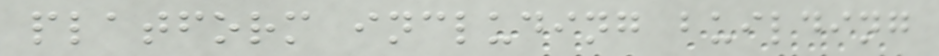platform including building
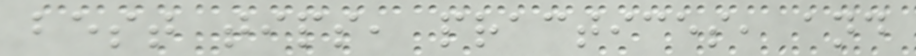best tips, practices, and
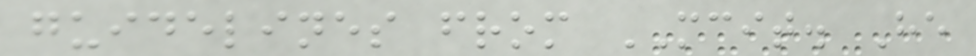guidelines from MCIT. He
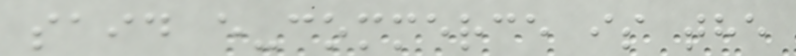said e-commerce is the
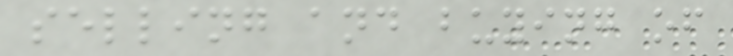selling and buying of
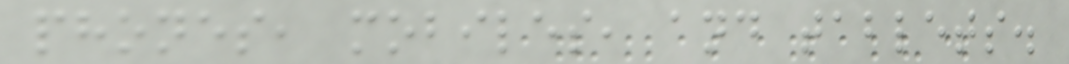phones, mobiles, and tablets.
